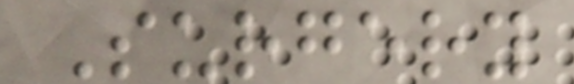Surgery
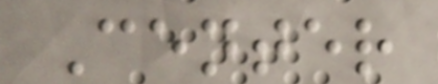Center
